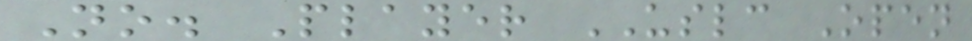No. Player USLC Open
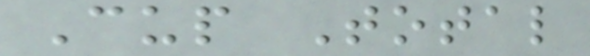Cup Total
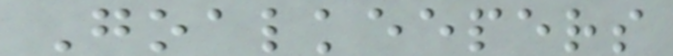Goalkeepers
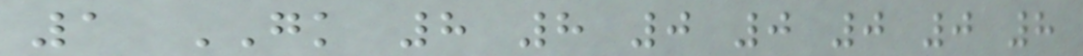1 GK 8 8 0 0 0 0 8
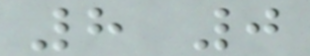8 0
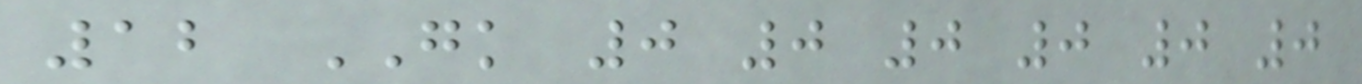12 GK 0 0 0 0 0 0
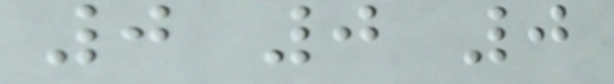0 0 0
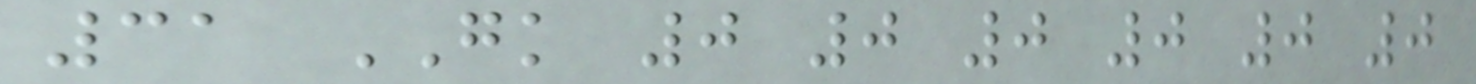31 GK 0 0 0 0 0 0
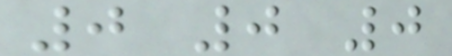0 0 0
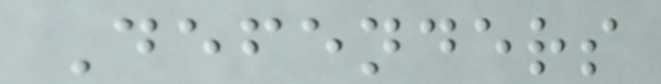Defenders
